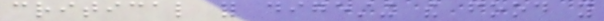critical for digesting the food you
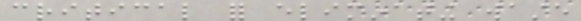critical for eliminating waste
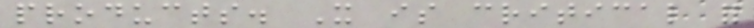products. It is critical for
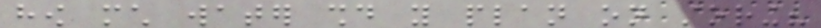how much water should you plan on storing?
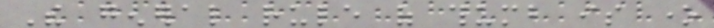The general rule of thumb is one
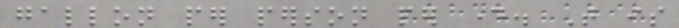gallon per person per day. That is
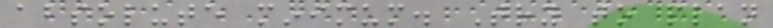absolute minimum. Try to plan
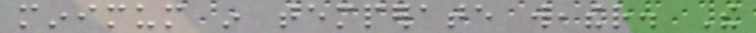minimum in temperate weather. The
